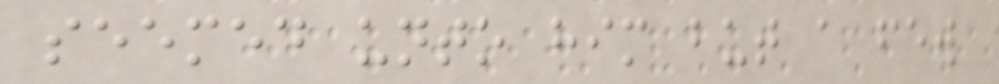seemed unto him but a few
